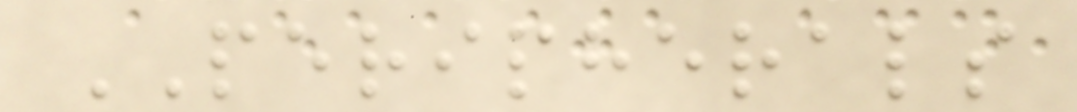PERIPHERALS
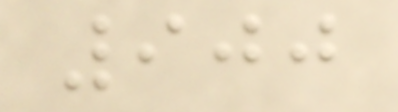900
